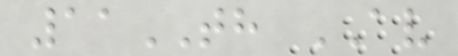11TH AV
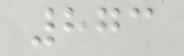873
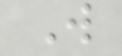W
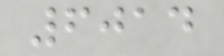6014
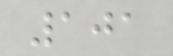101
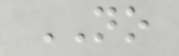NO
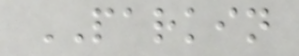PARKIN
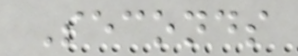Seconds
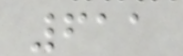611
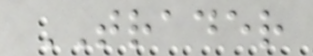TRADER
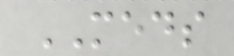MEDS
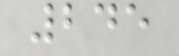245
